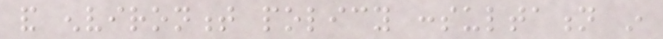and environment policy consultation in
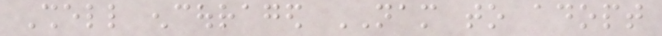Shell encouraged NAM to adopt
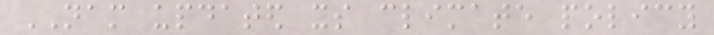NAM updated its climate policy
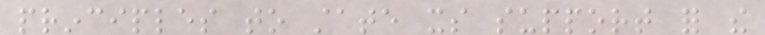principles to state its support for the
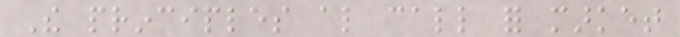The principles also call for market
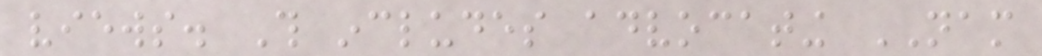views. This includes advocating NAM
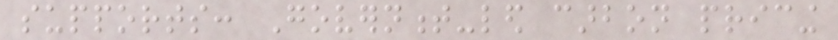supports: Government-led carbon pricing
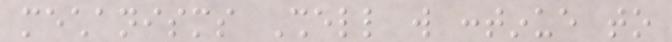mechanisms Shell will continue to
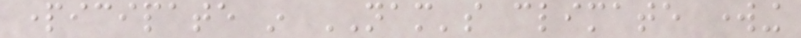participate in NAM's climate working
